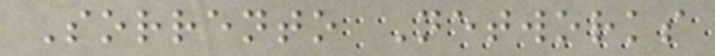Sorrento Networks
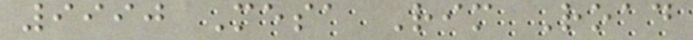9990 Mesa Rim Road
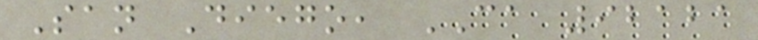San Diego, CA 92121
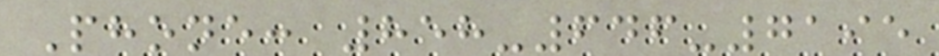Phone: 858-646-7195
